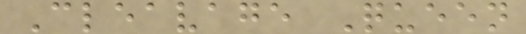Cleavage Queen
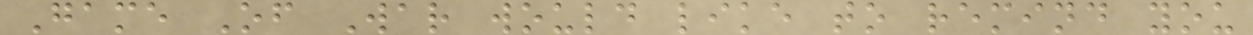Game Of War would like to remind you
